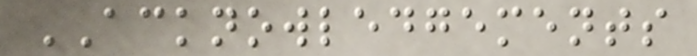ACKNOWLEDGEMENTS
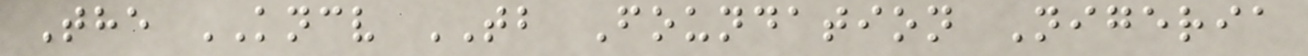The KNCV TB Foundation Nigeria
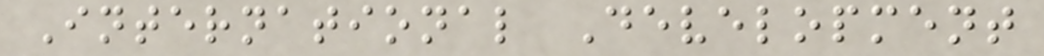International Development
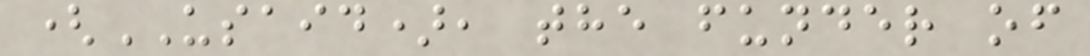(USAID), the funder of
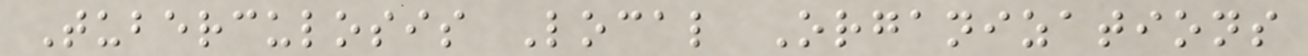Tuberculosis Local Organizations
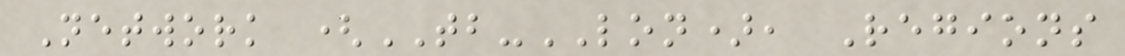Network (TB-LON), Regions
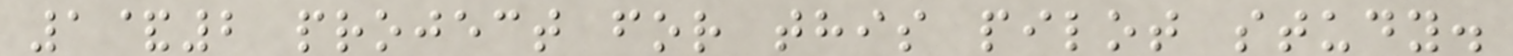1&2 project for this pilot study.
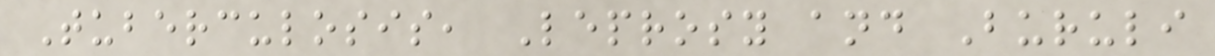Tuberculosis, Leprosy and Buruli
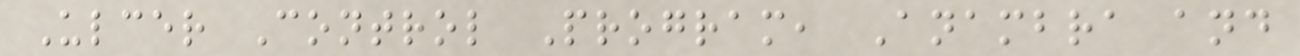Ulcer Control Program, Anambra and
